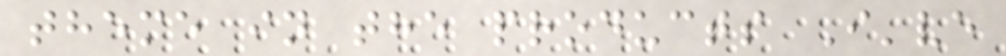theme in the products I've
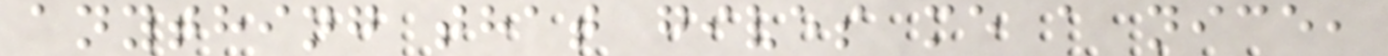anything that gives me a nice,
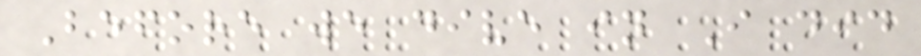Before we dive in I did
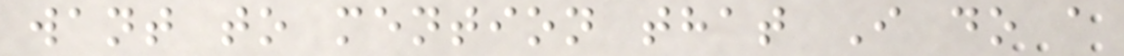want to mention that I do a
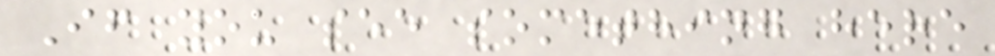If you see something here
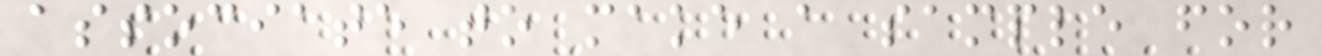associate to make a sample for
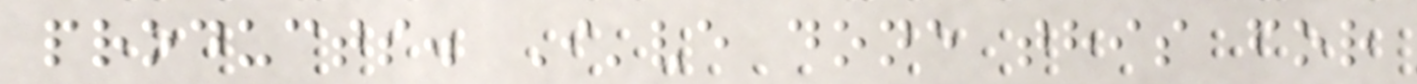products. I've done this for
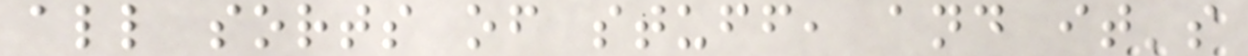all sorts of stuff, and it's
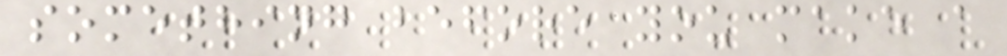something before you make a
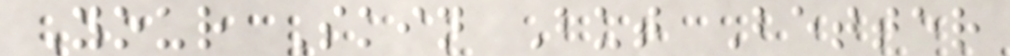Your Skin But Better
